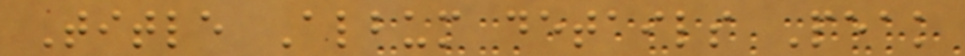Title Album details Peak
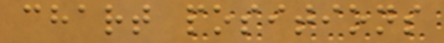chart positions
